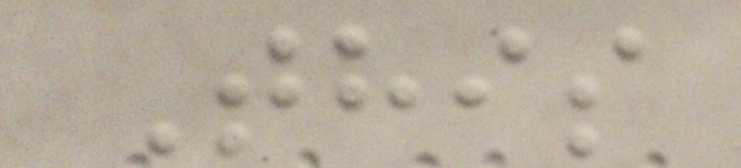This
